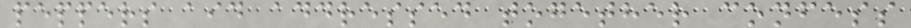peppers aid addressed together confess
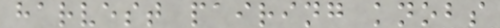harvest pairing knobs
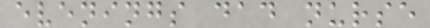evenings dad nurse
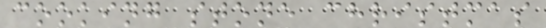cooking stone christmas
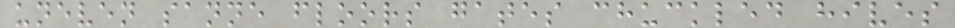uneven sanne floors gates chuckled hives
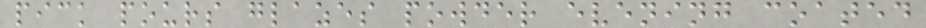pick pours glazes powder evening coated
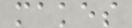makes
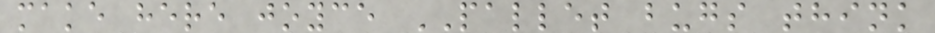make here joyce PALLET bugs think
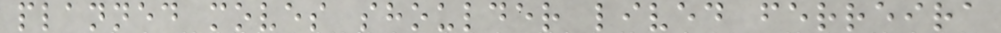planned moves shoulder lived ferreira
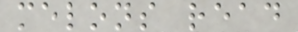melons read
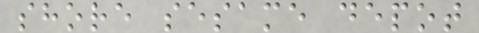shore sesame depot
